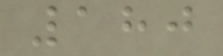180
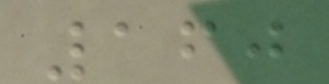160
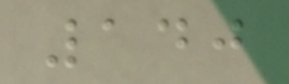140
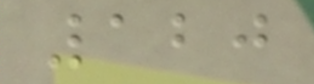120
